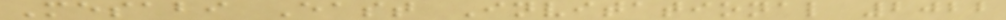Mesabi East Invitational 2022
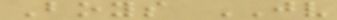Boys JV
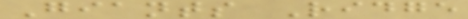Giants Ridge
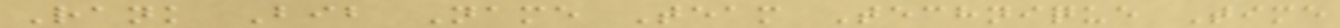Rank Bib Name Team Technique Time
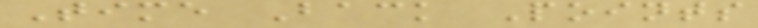Time Back Points
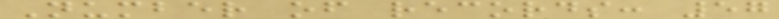Number of records: 57
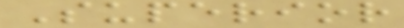Superior
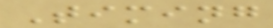Timing
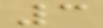3
